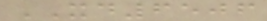XD6506
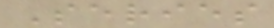Series
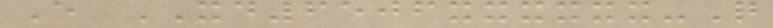E XD6506xxxxxx-Q
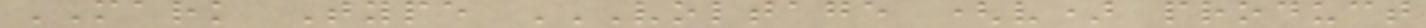MARK Type VOLTAGE (V) PRODUCT
